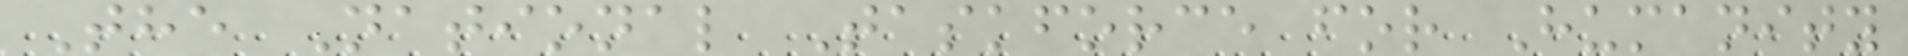The National Taskforce for Humanity
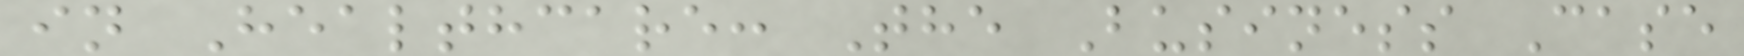in Healthcare: The Business Case
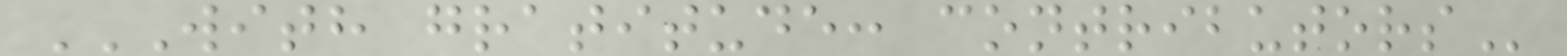WITH GRATITUDE: CONTRIBUTORS
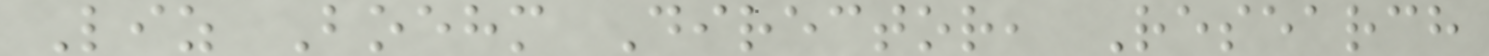Liz Boehm Director, Research
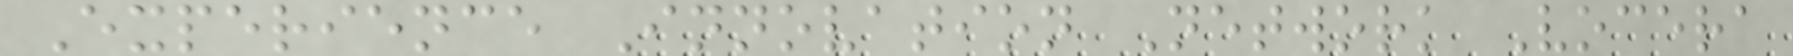Experience Innovation Network Vocera
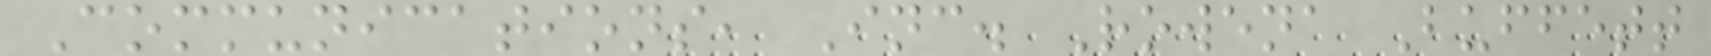Communications, Inc. Rowena Buffett
